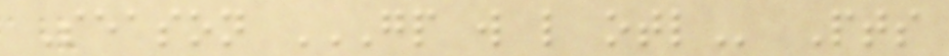Season GP W L OTL Pts
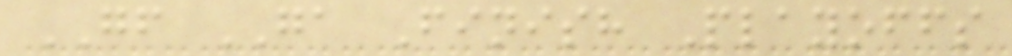GF GA Finish Playoffs
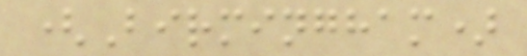(Birmingham)
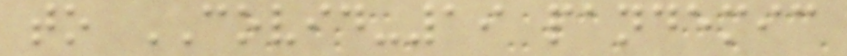to COVID-19 pandemic
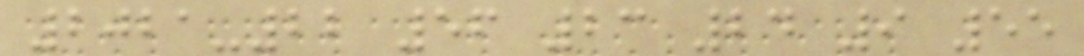2021-22 56 23 24 9 55
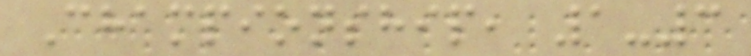Championship, 1-3
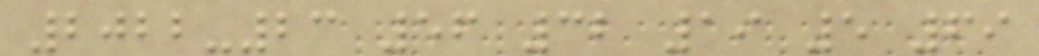2022-23 56 32 19 5 69
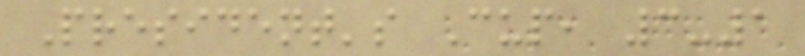President's Cup, 3-1
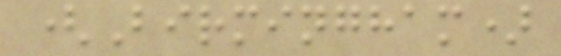(Birmingham)
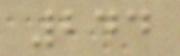244
